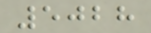5028
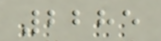2285
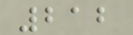212
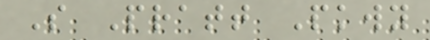S Pratt Pkwy
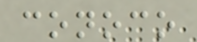conoco
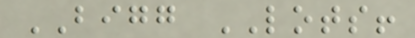BIGG LOTS!
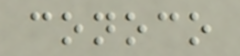conoco
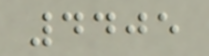4405
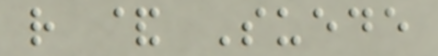r & Suede
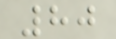80
